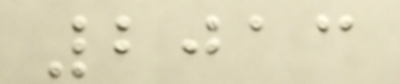2013
